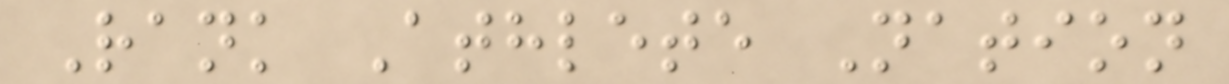Rank Athlete Nation
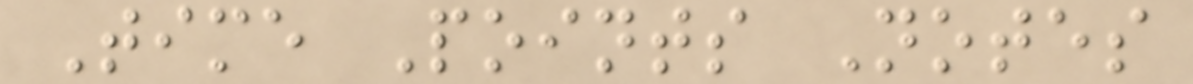Time Points Notes
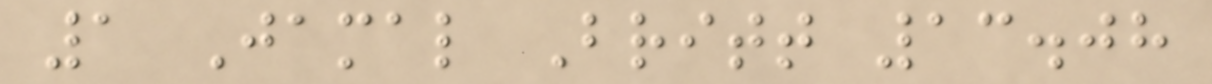1 Jamal Britt 13.08
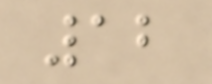12
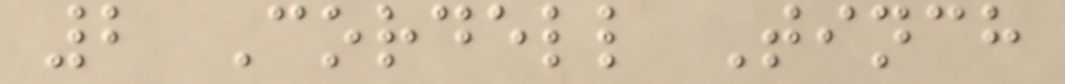2 Cordell Tinch
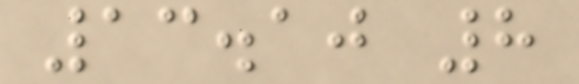13.10 8
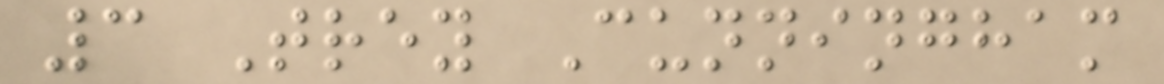3 Trey Cunningham
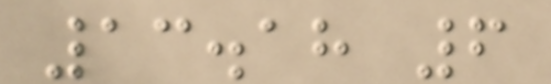13.18 6
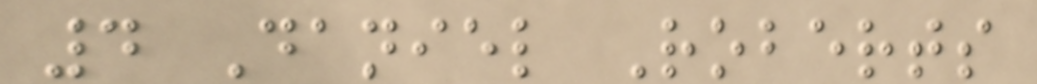4 Daniel Roberts
